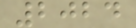2024
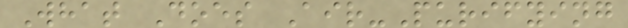What Does Air-Purifying
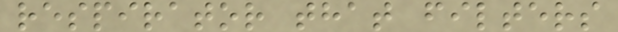respirator that filters
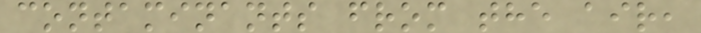contaminants from the air,
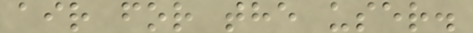air for the user.
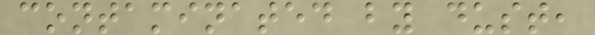contaminated by dust,
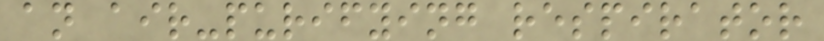an air-purifying respirator
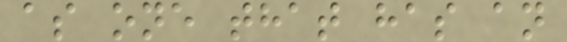as one that has an
